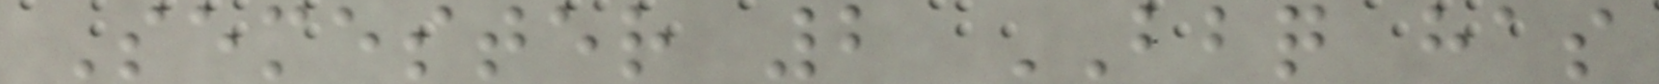Semester 2 BBQ has
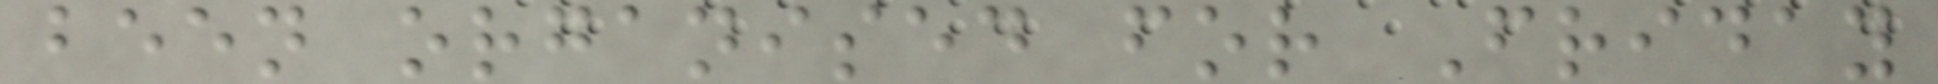been organised for Friday
